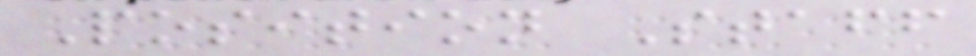Position Staff
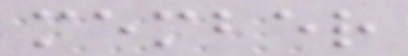member
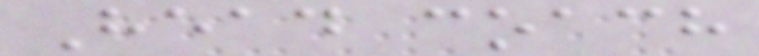Head coach
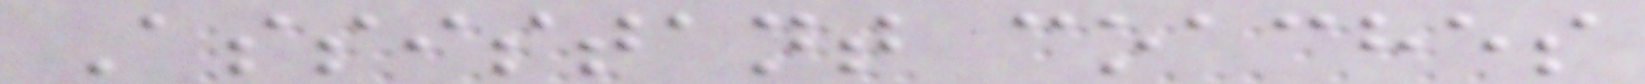Assistant coaches
